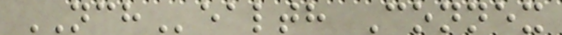NCHealth Connex
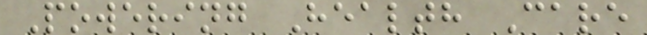Powering Health Care
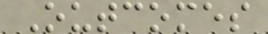Outcomes
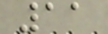11
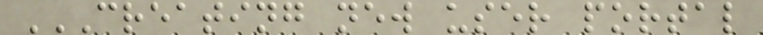CREATING NEW USER PORTAL
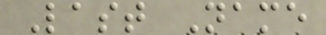Last Name
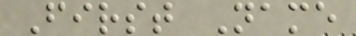First Name
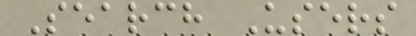Search Users
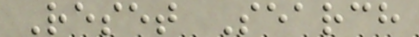Reset Search
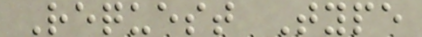Request Type
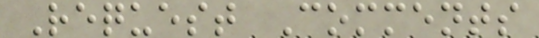Request Comments
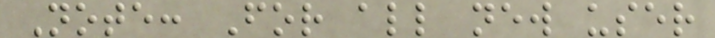Note: For all new user
